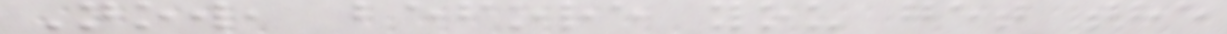Now, before you get the
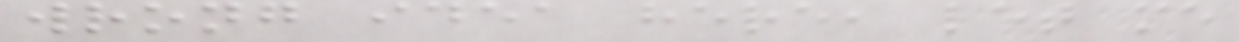wrong idea here, let me
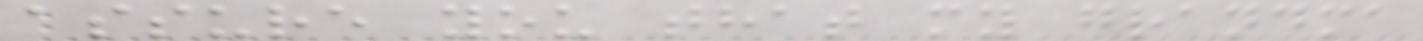assure you that my grandma
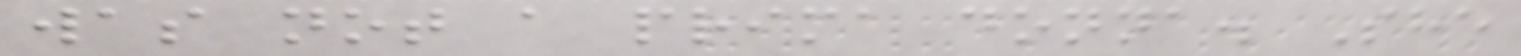was not a prima donna. She
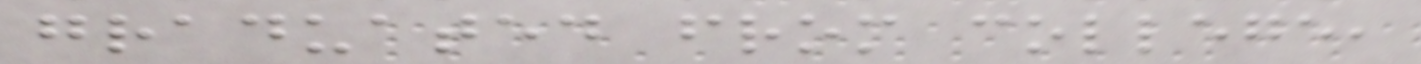graduated from college,
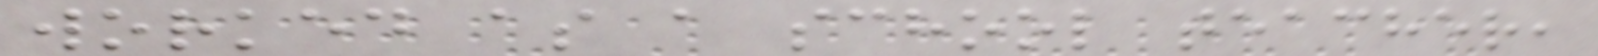worked as a school teacher,
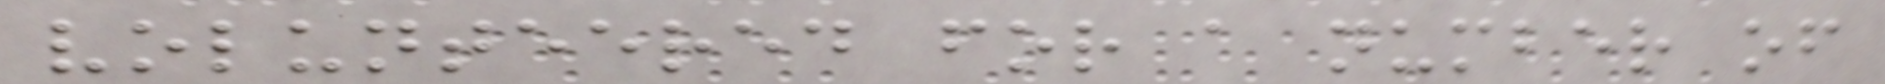volunteered for a number of
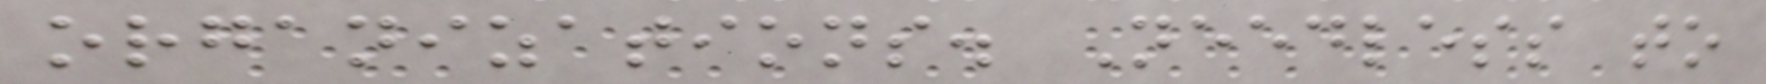organizations. Needless to
